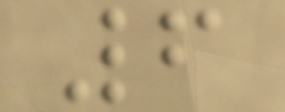6
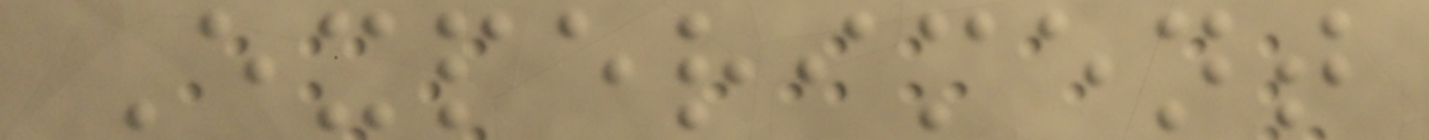Experiment
